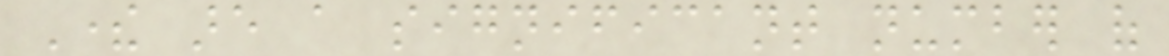There are a significant number of
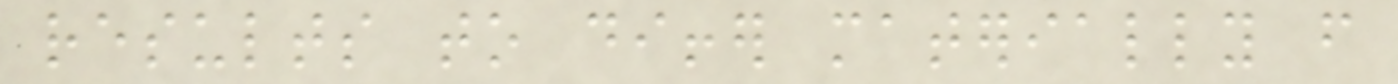results to differ materially from
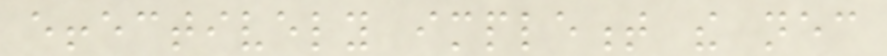effectively implement the necessary
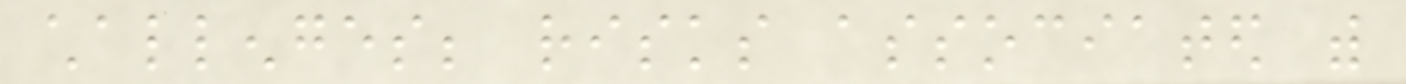challenges; risks associated with
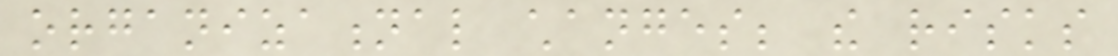organizational changes; the risks
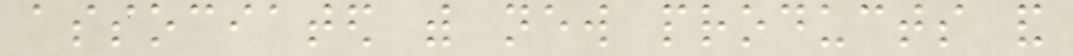associated with new products and
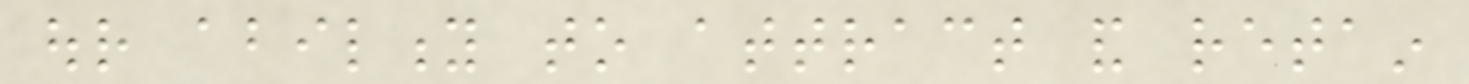our ability to attract and retain
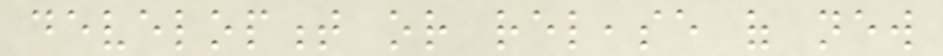development or release of new
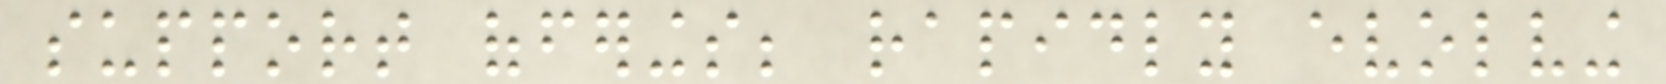support offerings; rapidly evolving
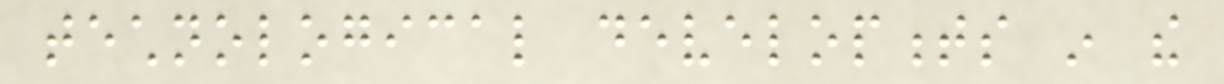technological developments in the
